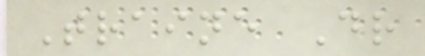Traine Dr
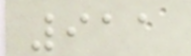911
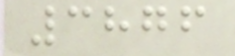3876
